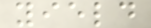yield
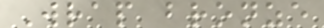Wrap bronze
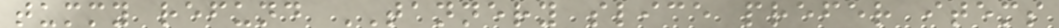tummy refund TANNERY slice prefer items
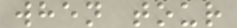when tour
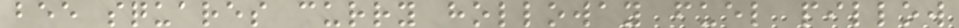bee squares curry holloway fuel pillow
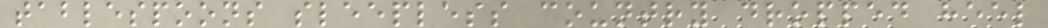tablespoons sleepless country dropped heel
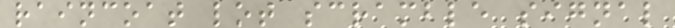raincoat lot scramble signal
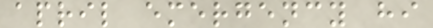april emergency hi
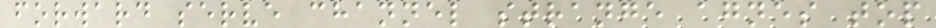forward serve channel strange agnes top
